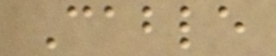Cable
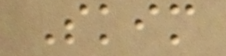Skim
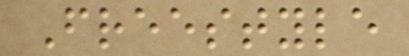Freestyle
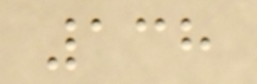138
